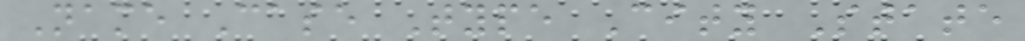Name Case Type City State
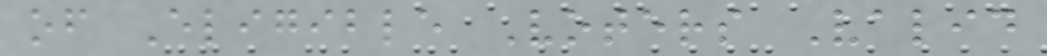of Eligible Voters Valid
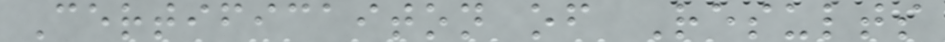Certificaiton of Results
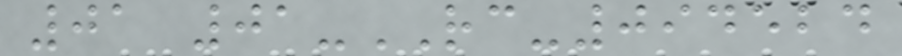01 01-RC-094524
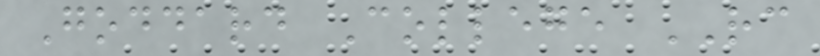Goddard College RC
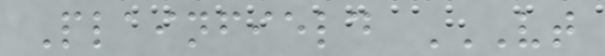Plainfield VT
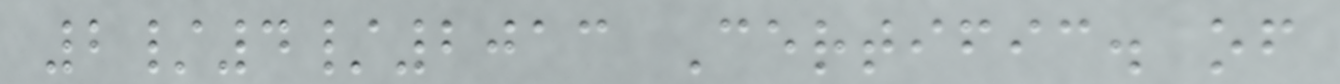2/4/2013 Certific. of
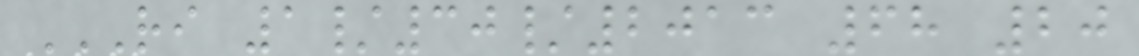RI 1/30/2013 68 20
